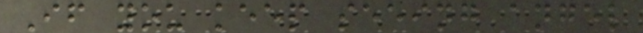If you keep seeing angel
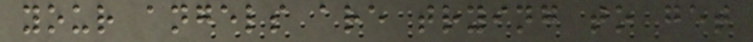your angels are trying to get
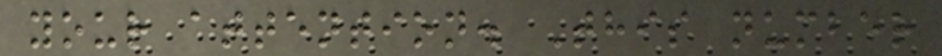your attention. This number
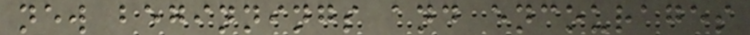new beginnings and encourages
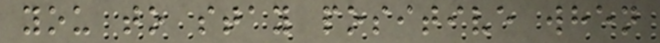you to stay positive when
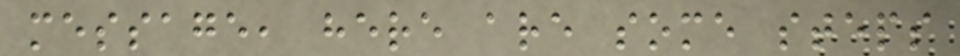message, here are some steps
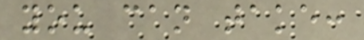you can take:
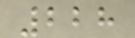228
